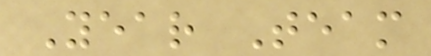Year Team
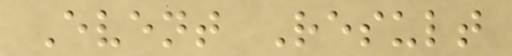Event Result
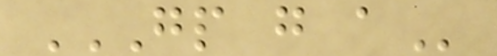GP G A
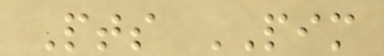Pts PIM
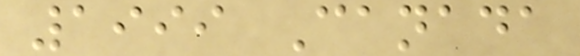1999 Canada
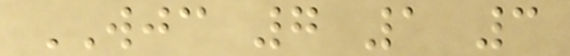WJC 7 1 3
